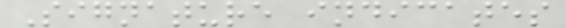Signature indicates
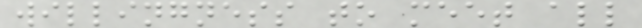willingness to meet all
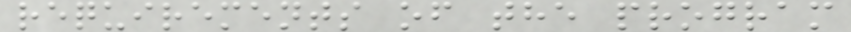requirements of the program
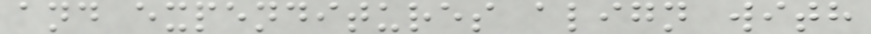and expenditures align with
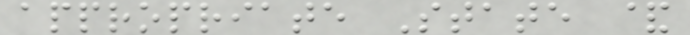appropriate State &
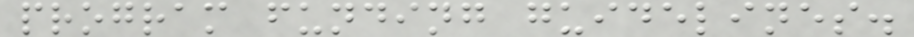program funding guidelines.
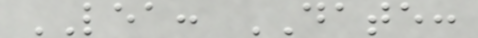LEA: DATE:
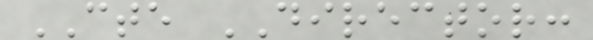CTE DIRECTOR:
